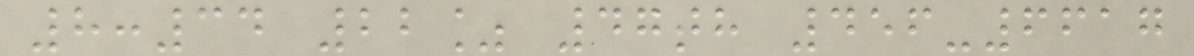8:34 22% 47th 456-6617
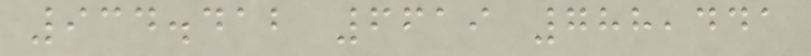934.412 6619 788,441
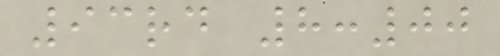93rd 8:00
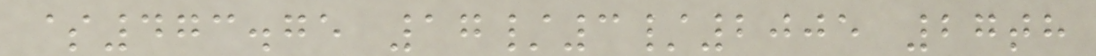$473.75 17/3/2005 27th
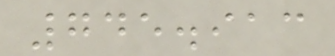745.913
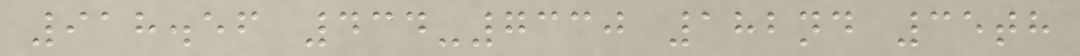918.56 434-7330 182nd 35th
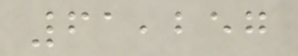61,257
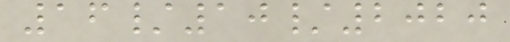16/10/2020
